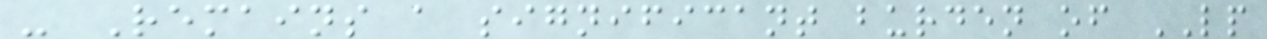- Remains a significant burden of LP
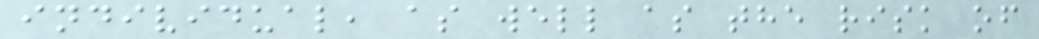individual, as well as the risk of
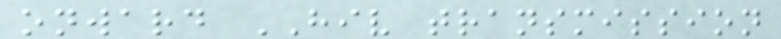onward HIV transmission
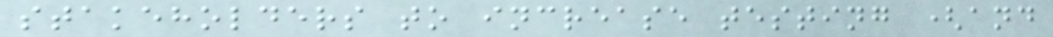stakeholders to increase testing (and
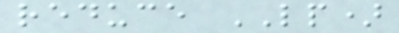reduce LP)
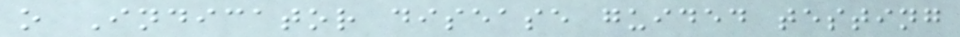o Indicator disease guided testing
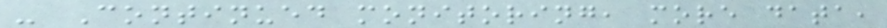- Continued monitoring, more data,
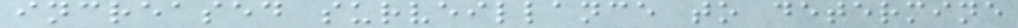increased surveillance to determine
